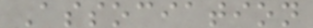Association
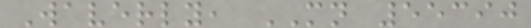Waverly, MN 55390
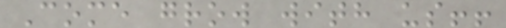Come grow with us!!
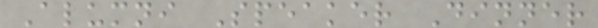Alumni Speaker Dinner
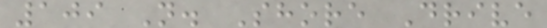109 N. Shore Drive
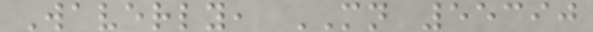Waverly, MN 55390
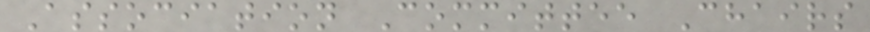Association Committee Chairs
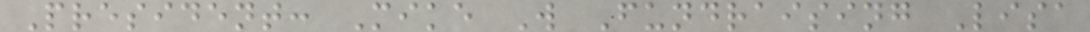President: Mike W Fundraising Lisa
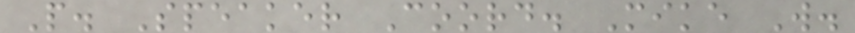P. Speaker Coord. Mike W.
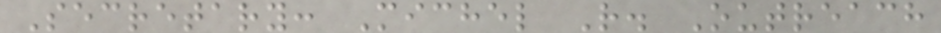Secretary: Michel R. Outreach
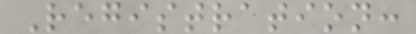Registration:
